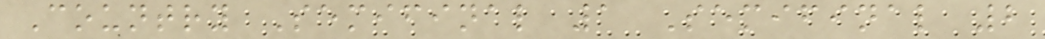Country Semifinal 1 Semifinal 2
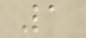1
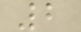2
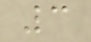3
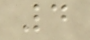4
